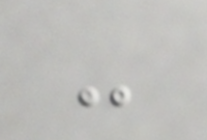-
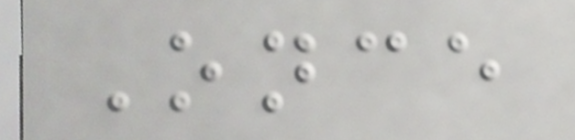Once
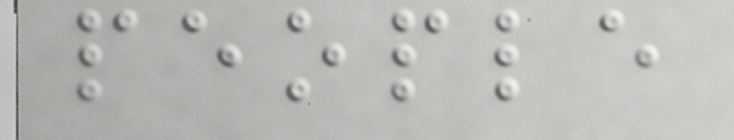people
